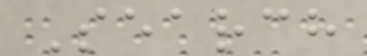Search
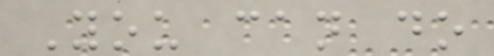You can do
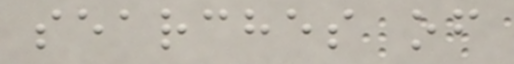searches of
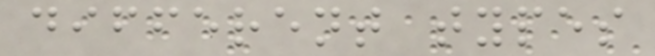different types
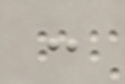:
